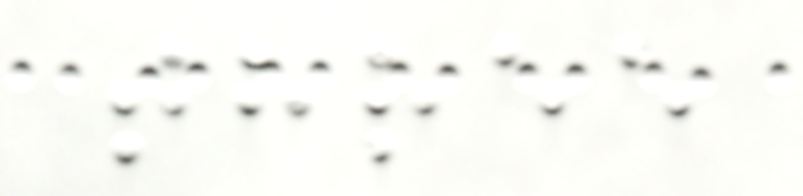three
